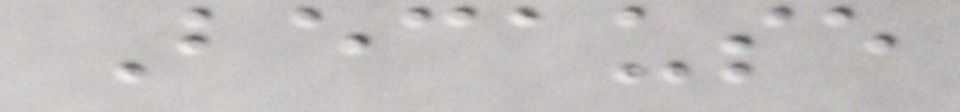Because
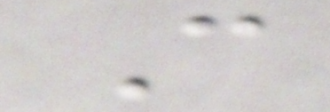C
